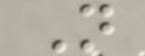N
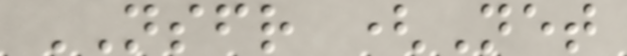NSFR (Net
